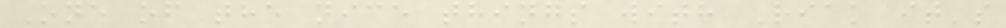One of the nice things with Riak it's
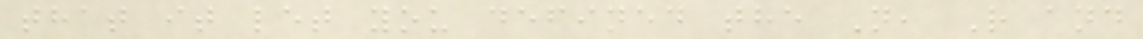that it let you defined the N, R and
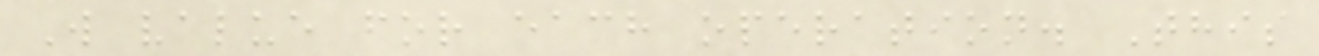W value for each operation. This
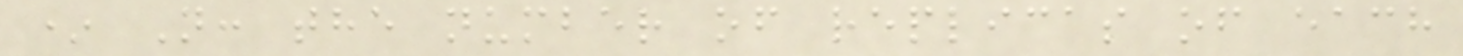* N: the number of replicas of each
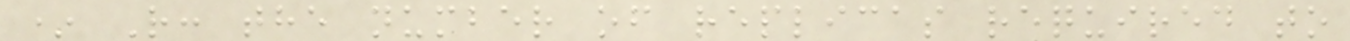* R: the number of replicas required to
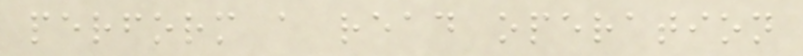perform a read operation
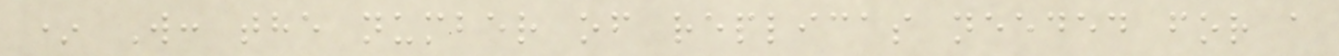* W: the number of replicas needed for a
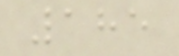185
